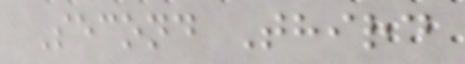Second Third
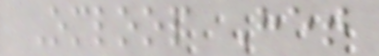Omloop Het
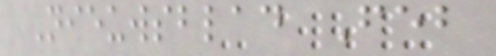Nieuwsblad Feb
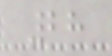28
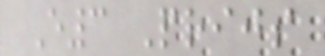E3 Prijs
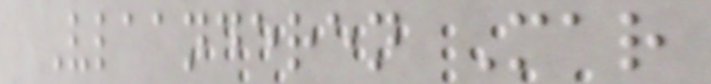Vlaanderen Mar
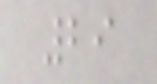29
